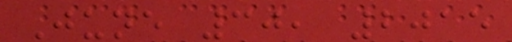June 30, 2015
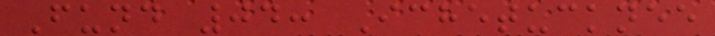Fund 04: Ichetucknee
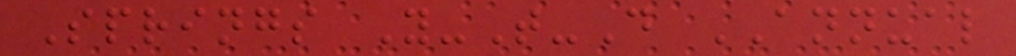Springs Y-T-D ANNUAL
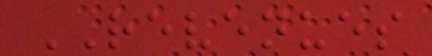REVENUES
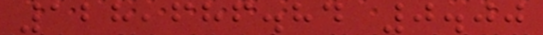128,686.84 0.00
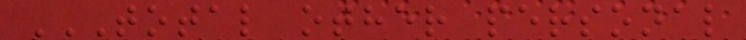TOTAL OTHER PERSONAL
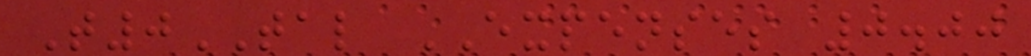T0TAL EXPENSES 0.00
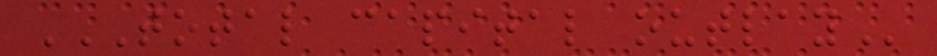TOTAL CAPITAL OUTLAY
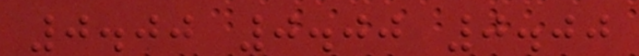0.00 0.00 0.00
